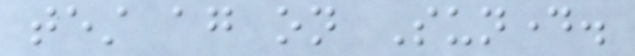test again on Sunday.
